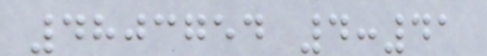4803754 4:41
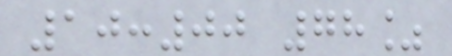10:00 78%
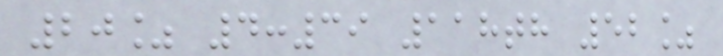20% 4:39 118th 52%
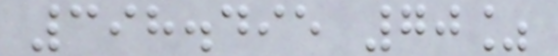398.495 70%
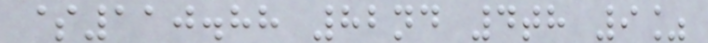$110.88 82nd 4th 9%
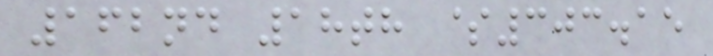162nd 18th $303.15
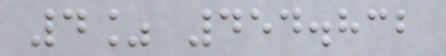4% 454.832
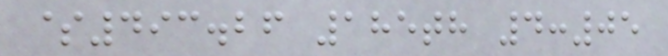$493.26 185th 4:05
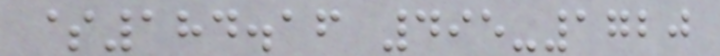$184.16 495-1720
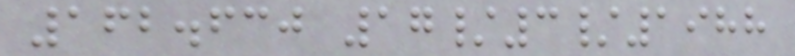162.630 17/3/1988
